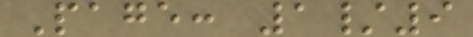Page: 1/9
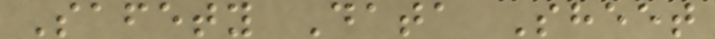Safety Data Sheet
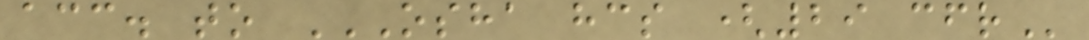acc. to OSHA HCS (29 CFR
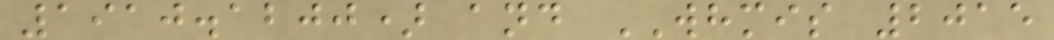1910.1200) and WHMIS 2015
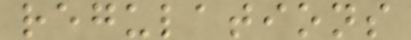regulations
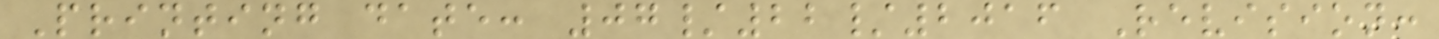Printing date: 07/22/2016 Revision:
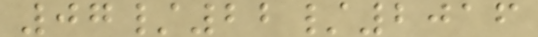07/22/2016
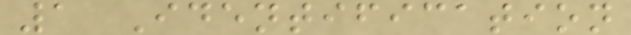1 Identification
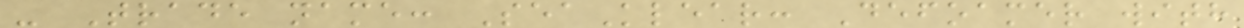- Trade name: SeaKlear: Defoamer with
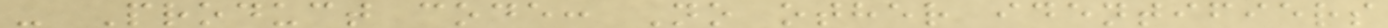- Product code: No other identifiers
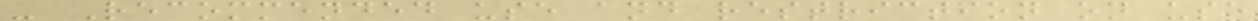- Recommended use and restriction on use
